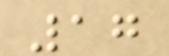17
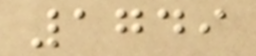1749
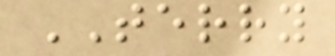TERRY
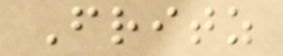Fritz
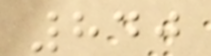840
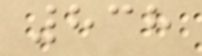838
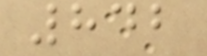842
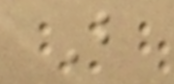B
